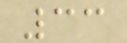33
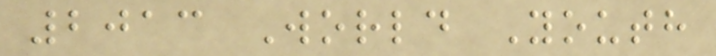2013 World Youth
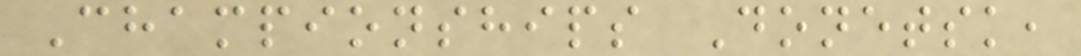Championships Donetsk,
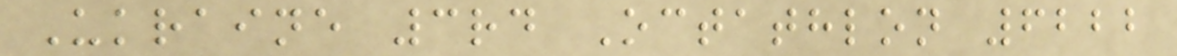Ukraine 3rd Octathlon 6222
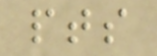pts
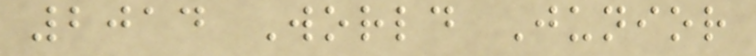2014 World Junior
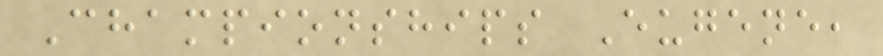Championships Eugene,
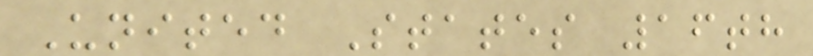United States 16th
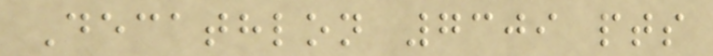Decathlon 7309 pts
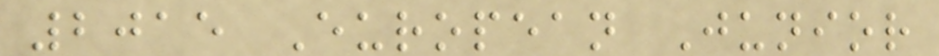2015 European Junior
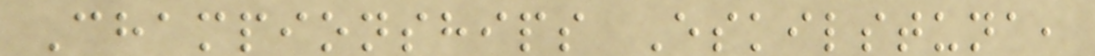Championships Eskilstuna,
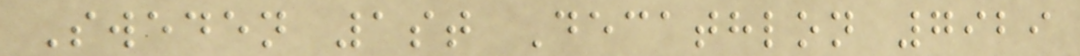Sweden 1st Decathlon 7929
